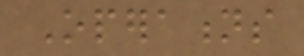Operations
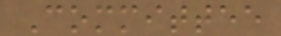Committee
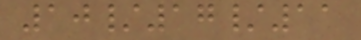10/17/11
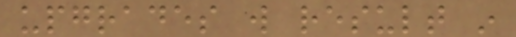upgrades will result in
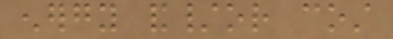energy and/or cost
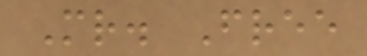Mr. Free
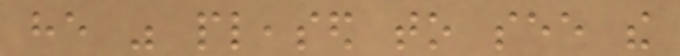he was pleased to see the
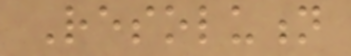Resolution
